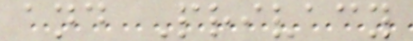and Privacy
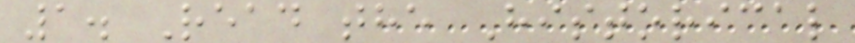1. Read the Historical
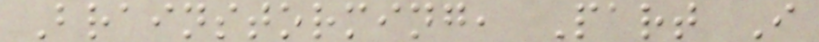Brainstorming, Part I
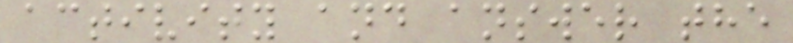activity and answer the
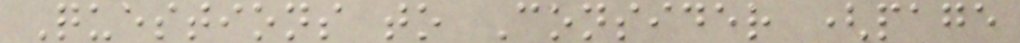Questions to Consider (page
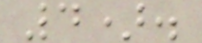4).
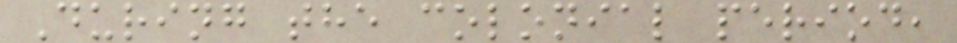During the colonial period,
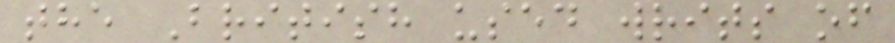the British used writs of
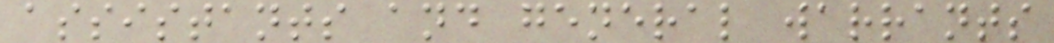assistants and general warrants
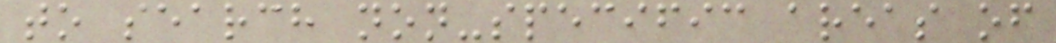to search non-specific areas of
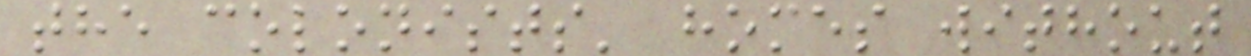the colonists' homes without
